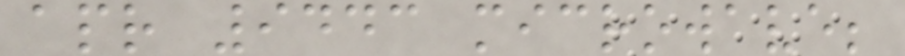apr 9443 microwave;
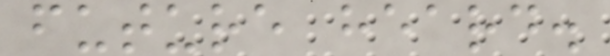future heard.
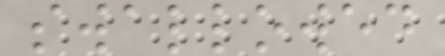swallowed
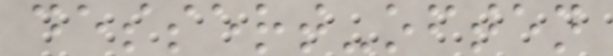dessert-often
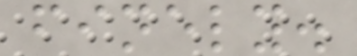finely.
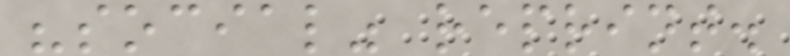"social" reprint.
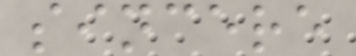sincere
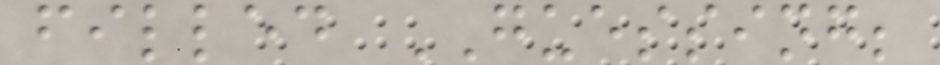filled GUESSING;
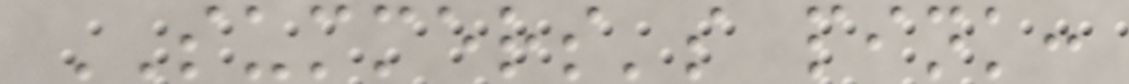SUMMERS's pink:
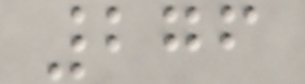276
